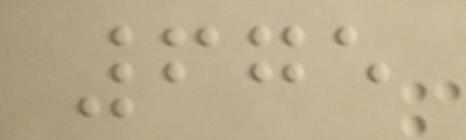675
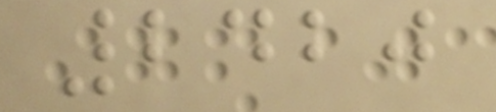2420
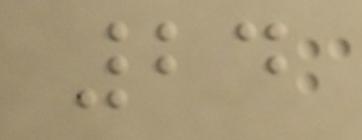24
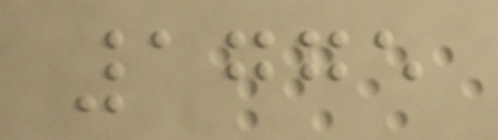1775
